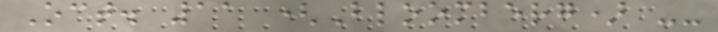Oct. 11 (Bloomberg) --
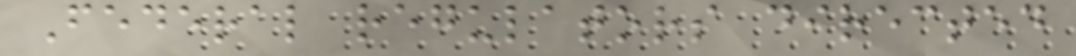Federal regulators directed
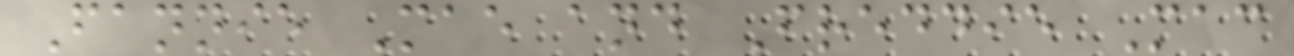Fannie Mae and Freddie Mac
